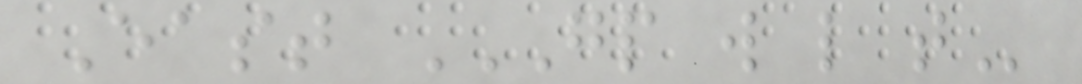East GP W L T
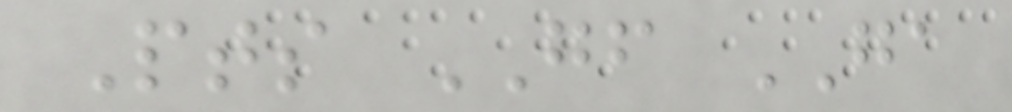Pts GF GA
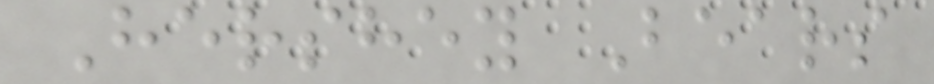Hershey Bears
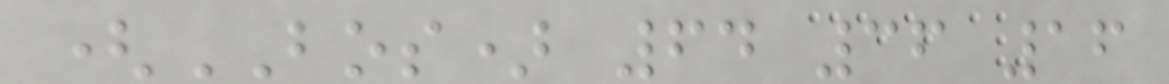(BOS) 64 36 16
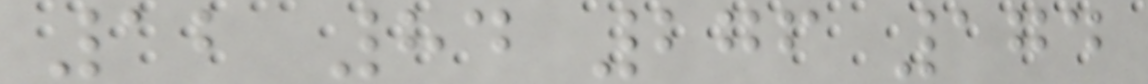12 84 276 174
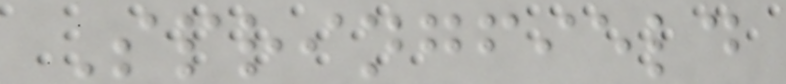Springfield
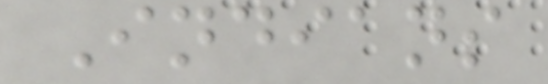Indians
